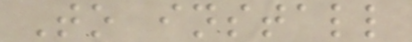To install
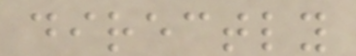directly
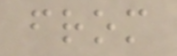from
